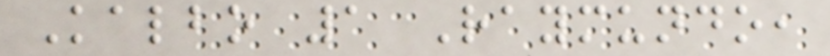Kalbo 1 Raymundo,
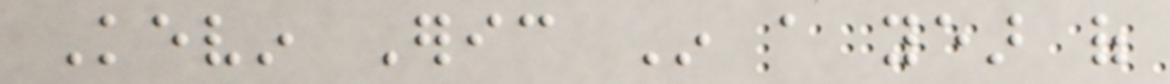Kevin Eric In a year of
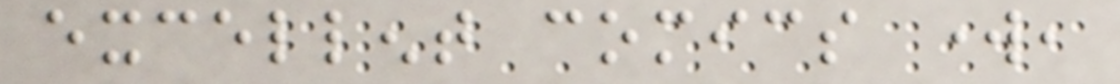excellent comics work,
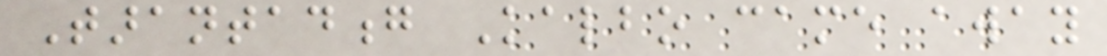Tarantadong Kalbo came away
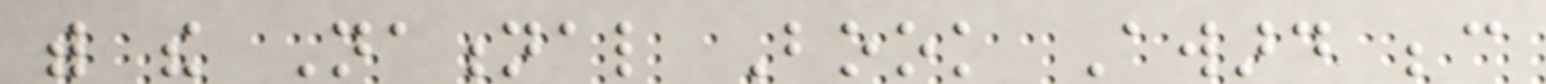with the National Book Award because
